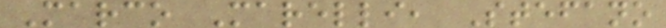Marco Marelli, Stefano
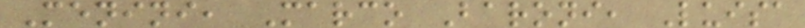Menini, Marco Baroni, Luisa
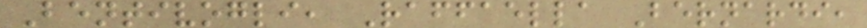Bentivogli, Raffaella Bernardi,
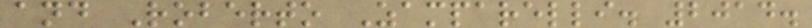and Roberto Zamparelli. 2014.
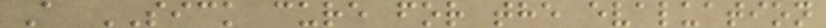A SICK cure for the evaluation
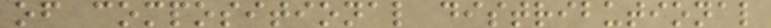of compositional distributional
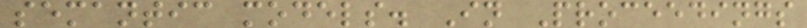semantic models. In Proceedings
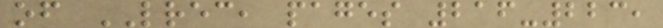of LREC, pages 216-223,
